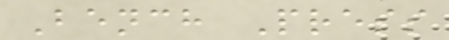Bench Press
